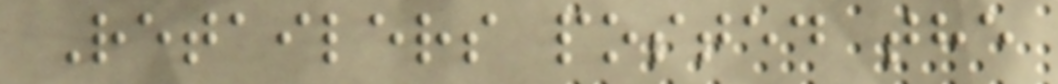Retailers posted the
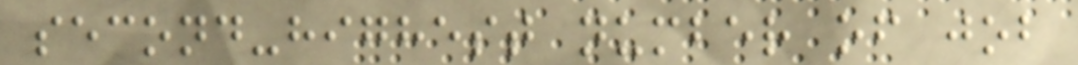second-highest number of job
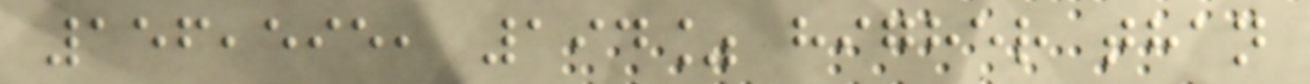156,595, 194% higher than
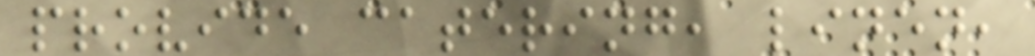provide catering, linen,
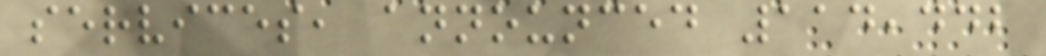services, announced 114,442
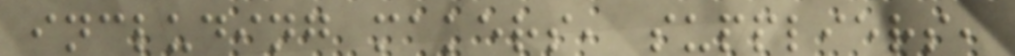including makers, suppliers,
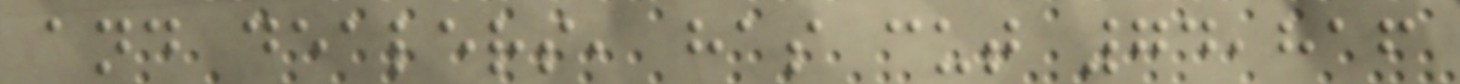and dealers, has cut 74,816
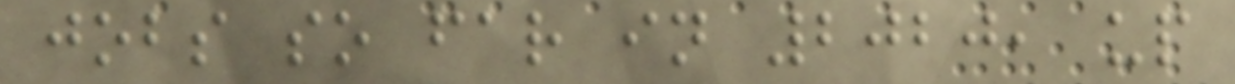jobs so far in 2020, up
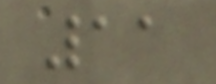11
